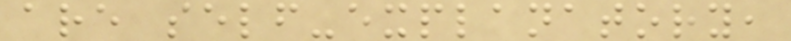are self-explanatory,
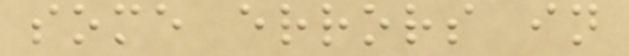some errors in
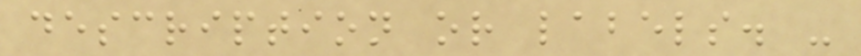description or labels. -
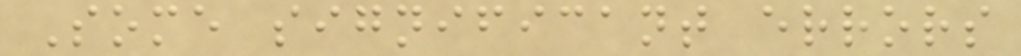Some significant errors
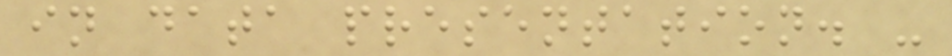in data presentation. -
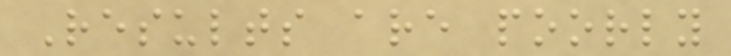Results are poorly
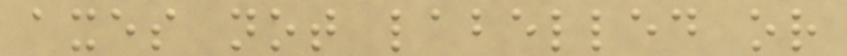axes not labelled or
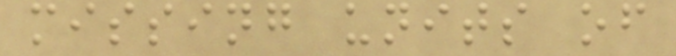missing units of
